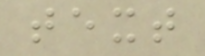text
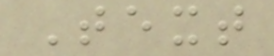Text
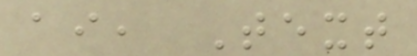ai, Text
